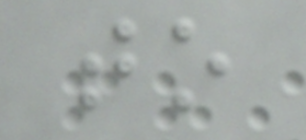to
